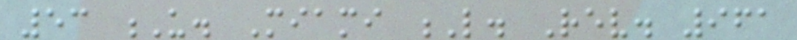53 U. Miami L. Rev. 961
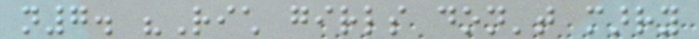n7. "Rich girls don't marry
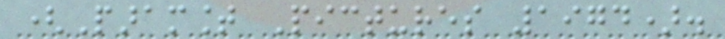(Paramount Pictures 1974).
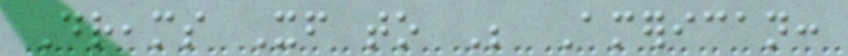Dreams Itself to Be American:
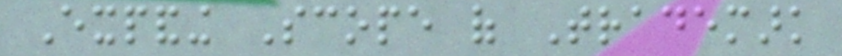Expanding Scope of Trademark
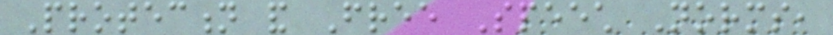Protection and Free Speech Norms,
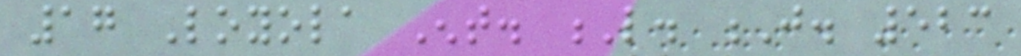17 Loyola Ent. L. J. 523
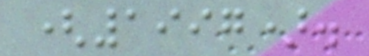(1997).
